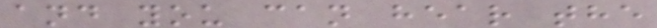and you can hear the
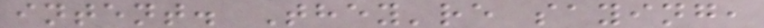intent. They're saying,
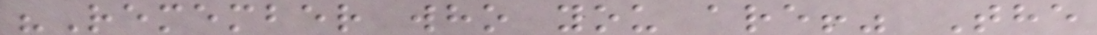"Remember who you are!" The
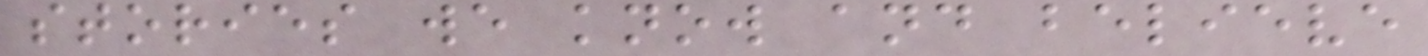stories we know and believe
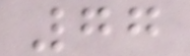77
